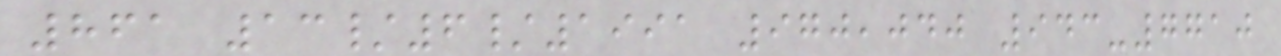861 13/6/1991 970,040 943-7710
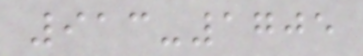913-1705
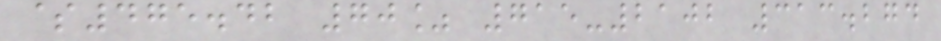$475.42 70% 715-2102 313.274
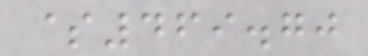$469.70
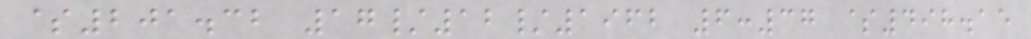$201.32 17/12/1962 6:37 $498.15
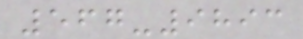567-9893
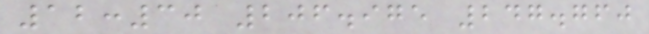12:30 206.975 247.760
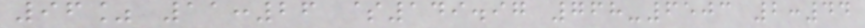96% 11:26 $149.97 768-6503 2:44
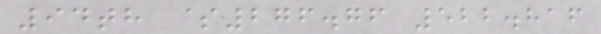94th $276.76 522.816
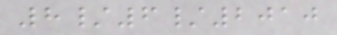8/6/2010
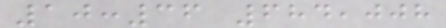10:36 684,008
